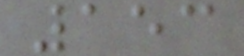153
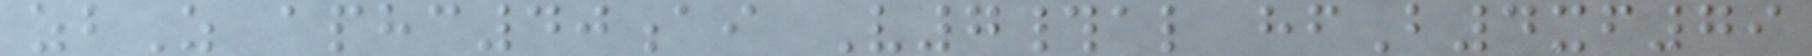zbZ aphc40ai V7#al hfB4xf79
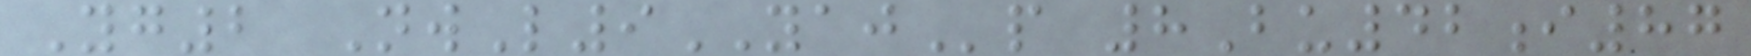Yg2 NwL9YAJp 8Bu42i87
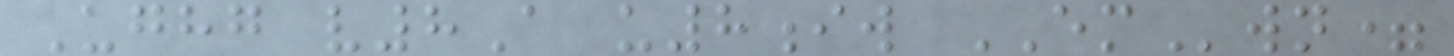Ughg v8A u8iw EMwn=
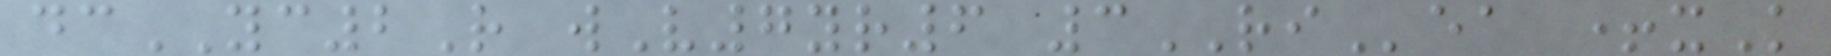dcYC2R wV7yr6 3RIea +xK
